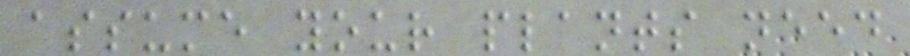assume your plants need
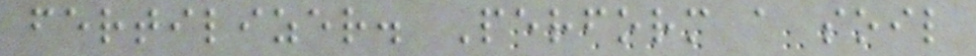fertilizer. Perform a soil
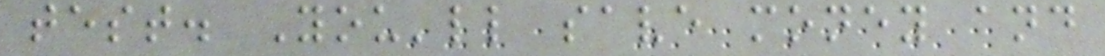test. You'll save money and
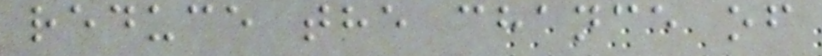reduce the chance of
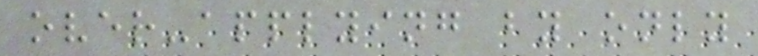over-applying by only
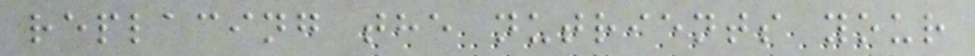replacing the nutrients your
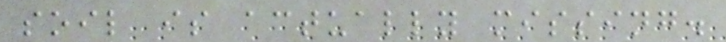soil is actually missing.
